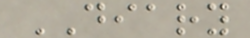DIARY
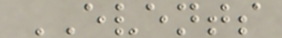EVENTS
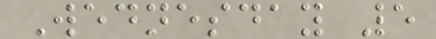Wednesday 5
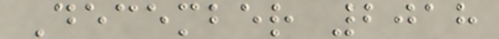December 2018
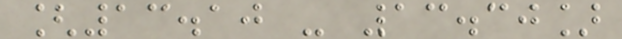[13.10 - 13.30]
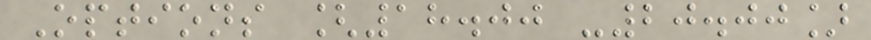Options [18.00 -20.00]
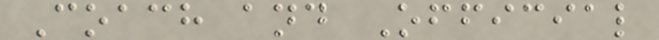Coach and Official
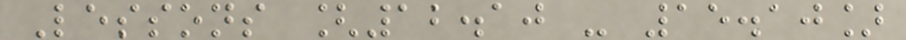Lessons [12.10 - 15.10]
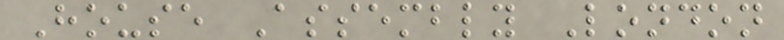House Assembly London
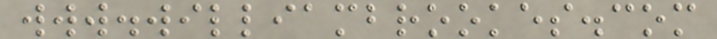www.williambrookes.com
